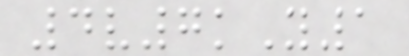4v7kY1
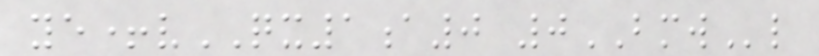ye+vQX1a0 0BMWl
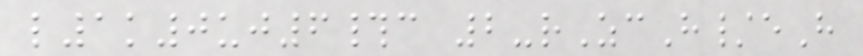l1k0uj6#c 2-rZcH/eH
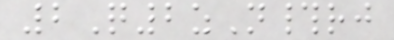2Q2zN#rj
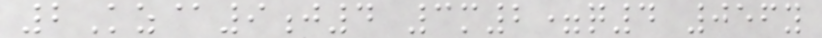2Kz@9j4 3m2=q4 056y
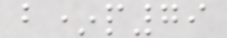b*p79
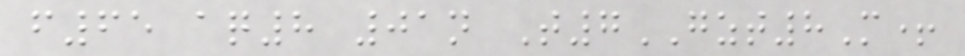f65 aq8 01n T7GZT8M+
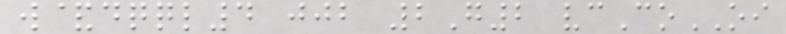w&dqql4 jjb 2G2 vcCoOI
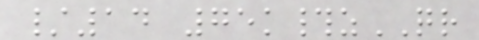/14 75k#zQR
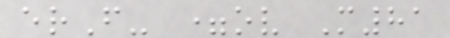erF- =ov M81
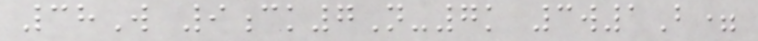38W 9ck7N-7k 3w1B=
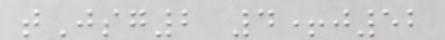tJsg2 4+j52
